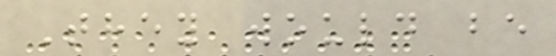They would be
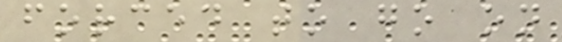forced to go on
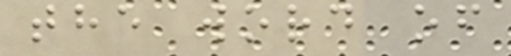the word of
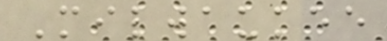Milwaukee
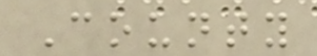County
